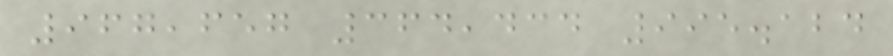967,657 364,434 995.124
